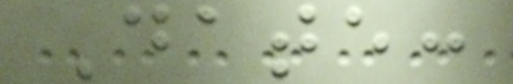Date:
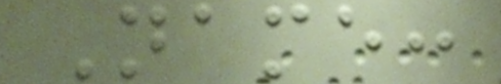Name:
